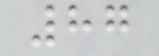87
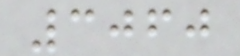3060
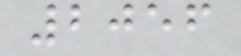2056
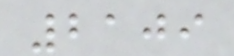2109
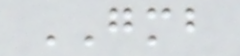GMB
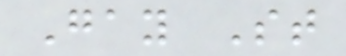Gay St
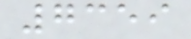7359
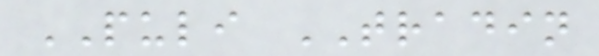PULI TRADIN
